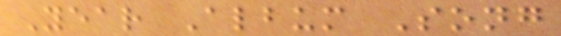Year Album Song
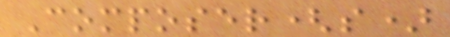Composer(s)
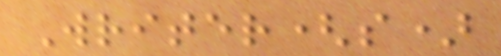Writer(s)
